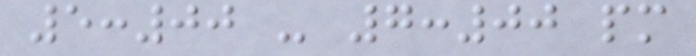5:00 - 7:00 pm
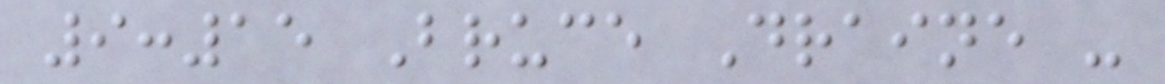9:15 Bruce Draine -
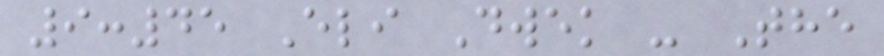9:45 Eli Dwek - The
